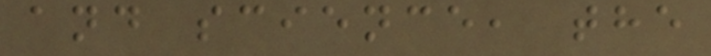and science, the
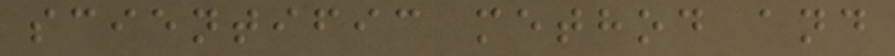scientific method and
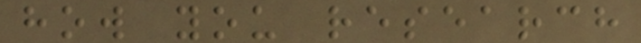how you research
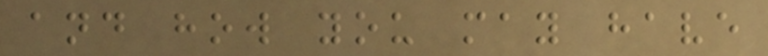and how you may have
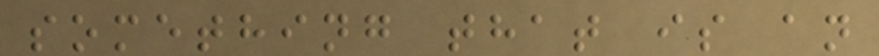something that is an
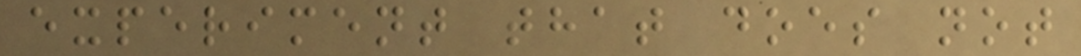experiment that does not
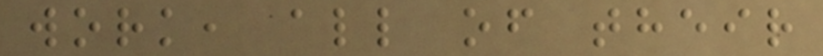work, all of their
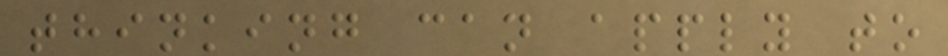thinking can apply to
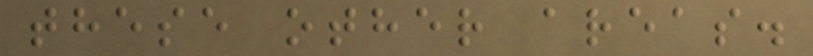these other areas.
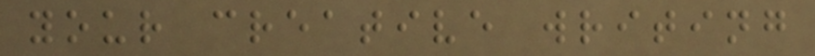your creative writing
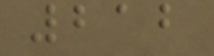212
